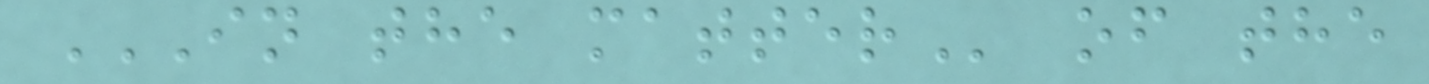IN THE MATTER of the
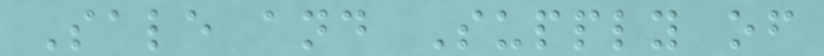Sale and Supply of
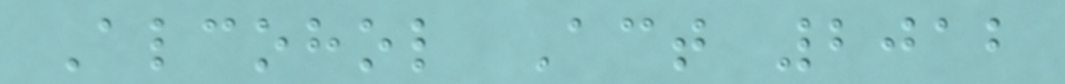Alcohol Act 2012
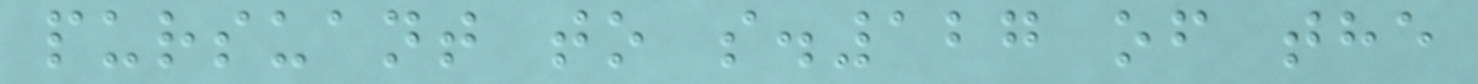pursuant to s.127 of the
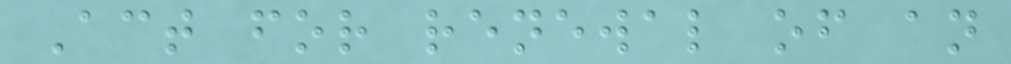Act for renewal of an
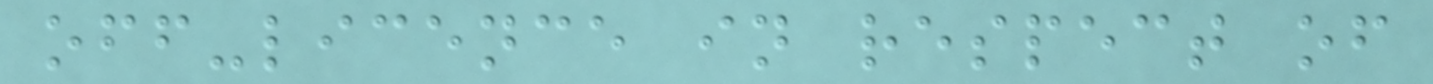off-licence in respect of
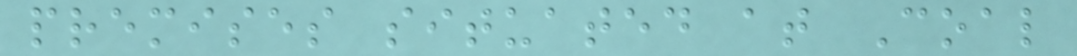premises situated at Coal
